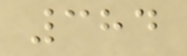384
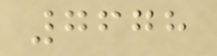7678
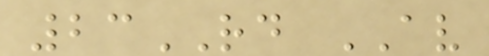23RD AV
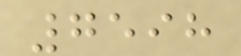7598
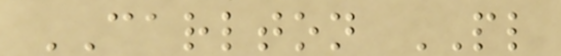CARLTON PL
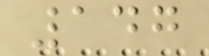147
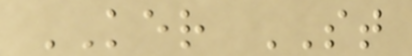KER ST
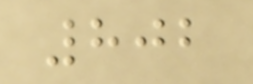802
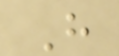H
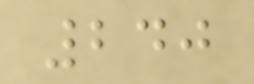240
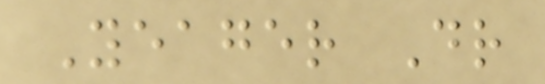Yeager Dr
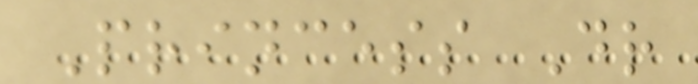Princess Dr
